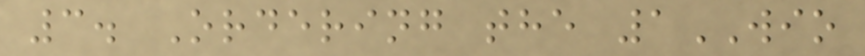3. Ordering the 1WIO
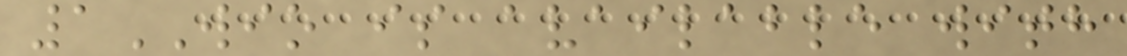1WIO is available with
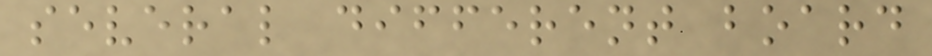several different board
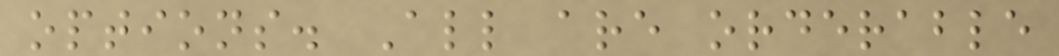options. All are orderable
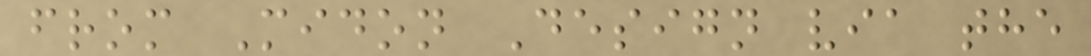from Midon Design via the
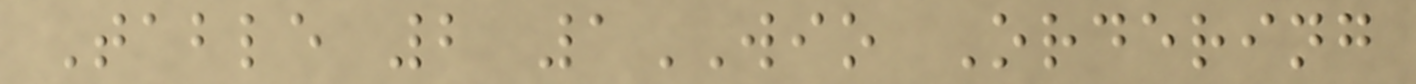Table 2 1WIO Ordering
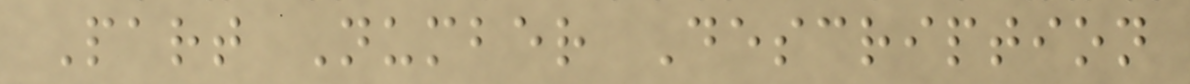Part Number Description
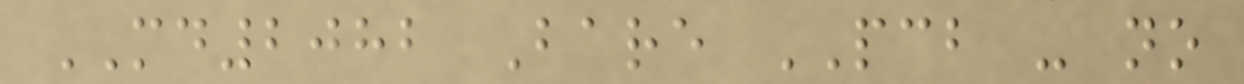MD2082 Bare PCB - no
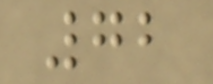72
